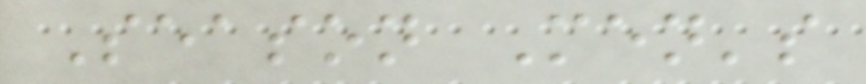Season Men's
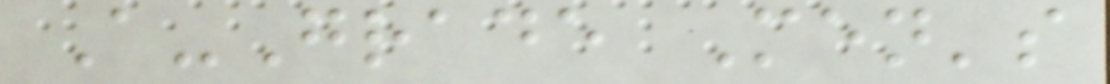A-Grade Men's
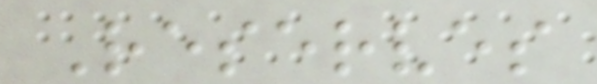Reserves
